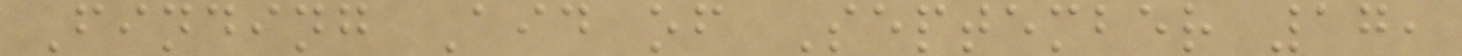Finding Aid of September 17,
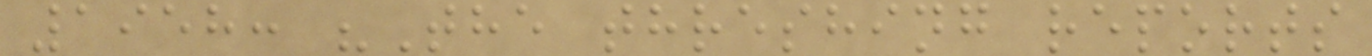1958: "The threshing reports
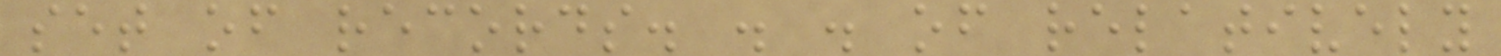set of records. . . of relatively
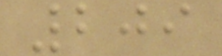209
